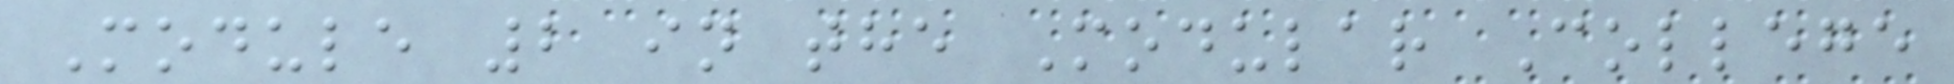Module 2 in the Modular College
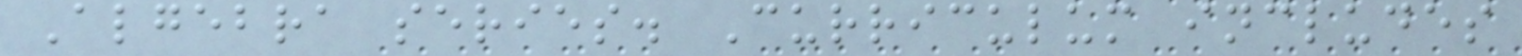Algebra series. Curriculum includes
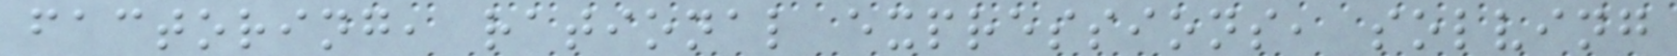factoring, rational expressions, solving
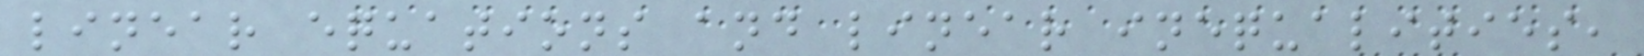linear equations and linear inequalities,
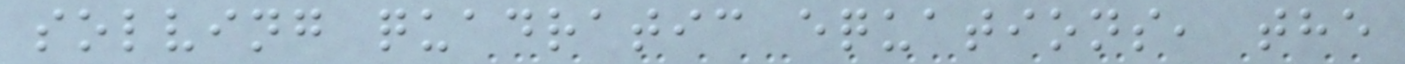solving quadratic equations, the
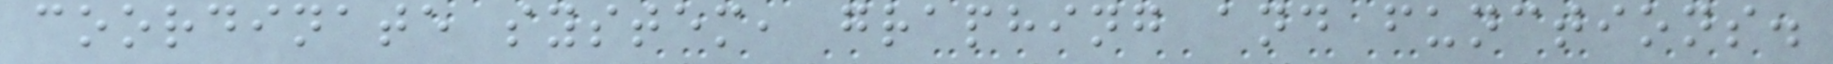coordinate system, graphing and functions.
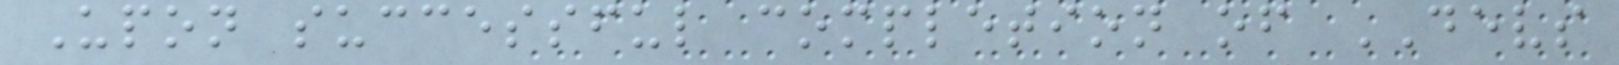Upon successful completion of DEVS
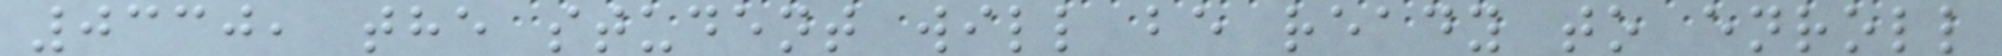0330, the student will be ready to enroll
